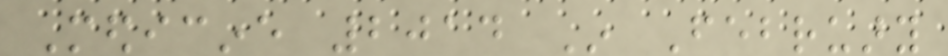Medicine 2014 In February
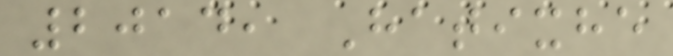2014, Hatixhe
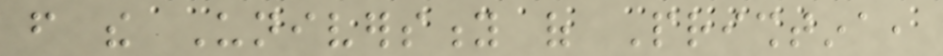from the University of Prishtina,
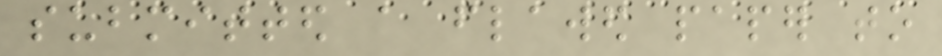submitted a flawed paper to
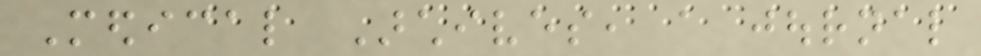Medical Archives, a journal
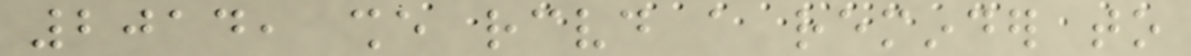2014, she received a reminder to
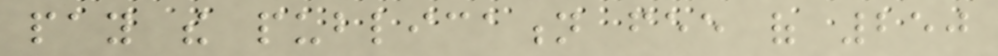pay the publication fee of 250
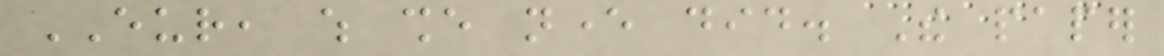EUR, which she never did. The paper
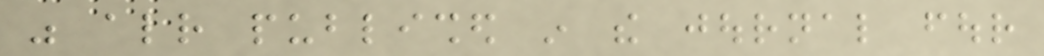was already published in the journal four
